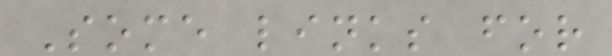Some links for
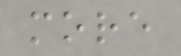more
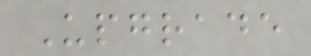Upgrade
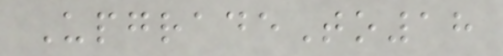UpgradeTo18
